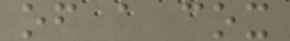of a cox
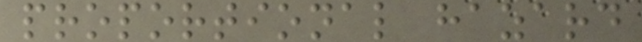proportional hazard
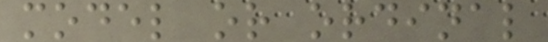model or ordinal
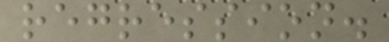regression.
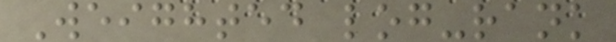Weighted log-rank
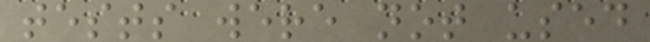tests were not used
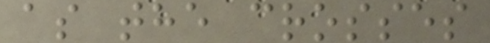as the crosses
